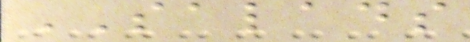SALADS
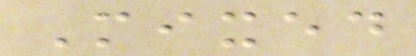Mixed
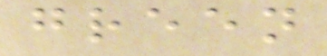green
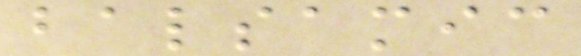balsamic
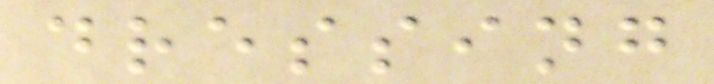dressing
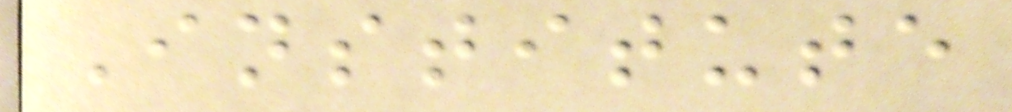Institute
